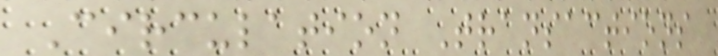Circulation Transactions
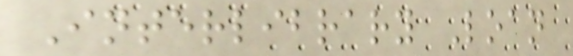Interlibrary Loan
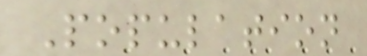Population
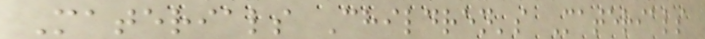Materials Children's Materials
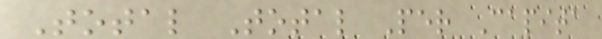Total Total Per Capita
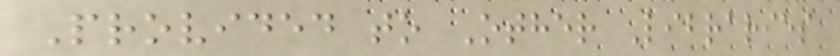Provided to Other Libraries
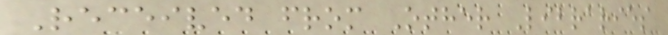Received from Other Libraries
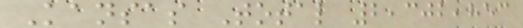Kansas Total 2,302,853
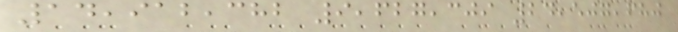14,912,382 9,627,309 24,507,680
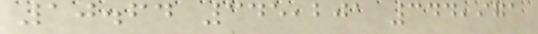10.64 345,201 344,971
